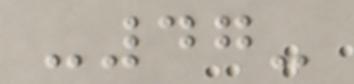-47-
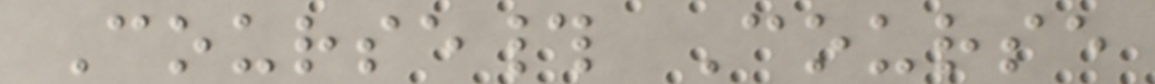Course# Course
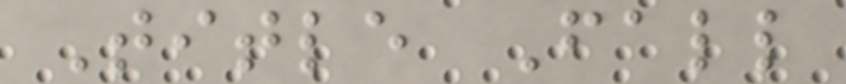Title Fall
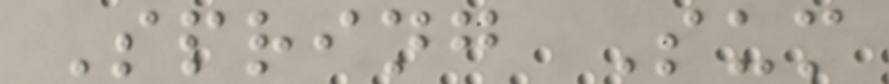Spring Sum
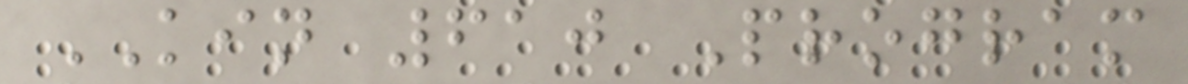KIN 610 Program
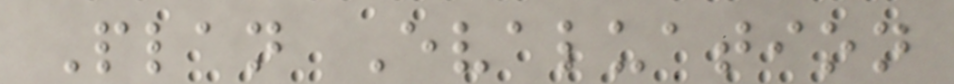Plan Evaluation
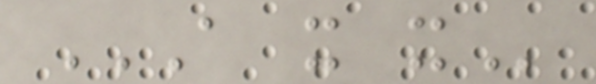A X X
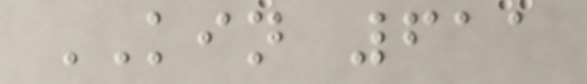KIN 611
